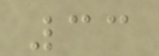33
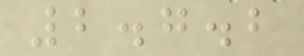2.7.2
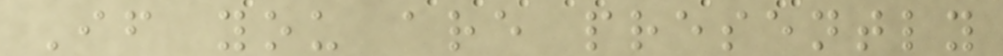If you are presently
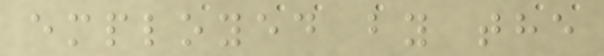employed by the
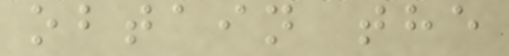obtain the
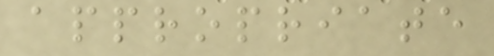appropriate
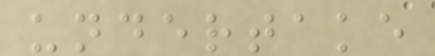undertake
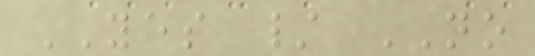YES / NO
